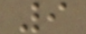9
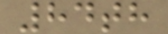84th
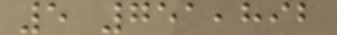5 751,892
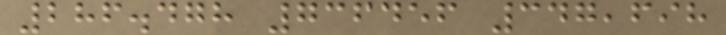286.478 736456 347,698
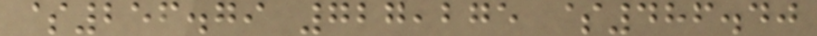$256.79 727,275 $486.40
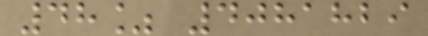48% 4081829
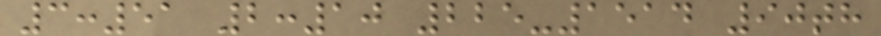3:51 2:10 225-1514 90th
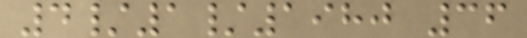4/1/1980 36
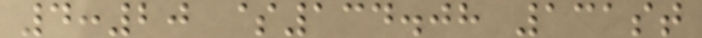4:20 $134.08 131st
